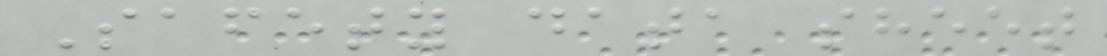Safety data sheet
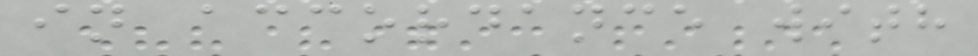in accordance with
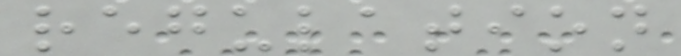regulation
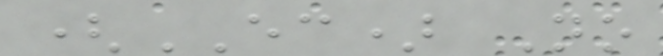(EC) No
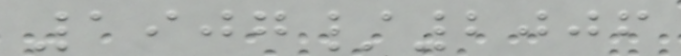1907/2006
